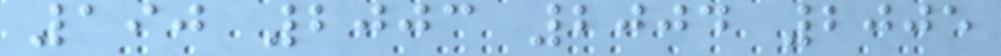190 2003 2004 2005
